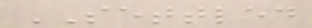SETTLED
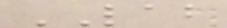LAB
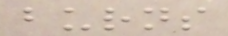burns
